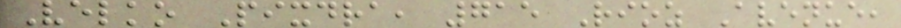Velko Pixdra, 715 Rioz Avenue,
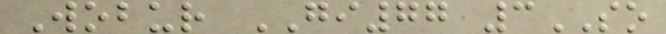Wobur GI77 3SO
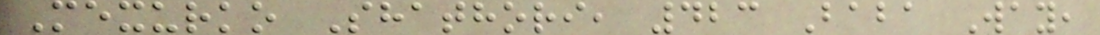Mexurko Shathori, 423 Baba Way,
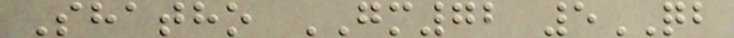Shatho GM72 5QB
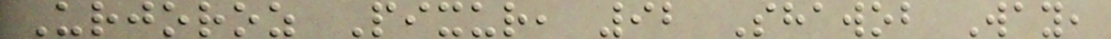Urjoroz Pixur, 92 Shawob Way,
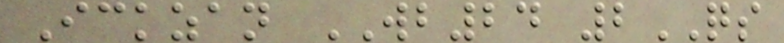Ickzan WB24 2QS
